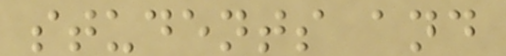students and
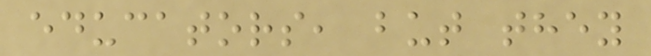educators, but they
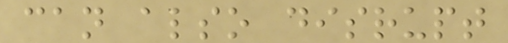can also disrupt
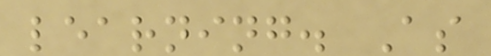learning. As
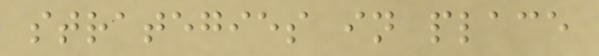strategies in place
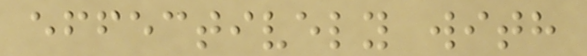effectively with
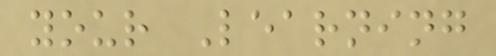your Learning
